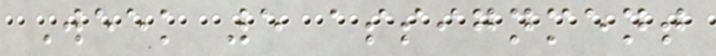Week 5 assignment
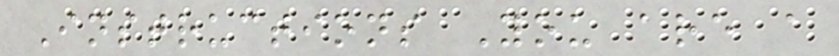Instructions You are a
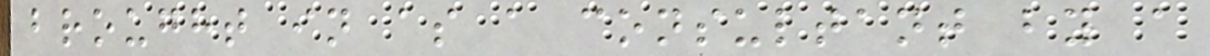brought in as a consultant by a
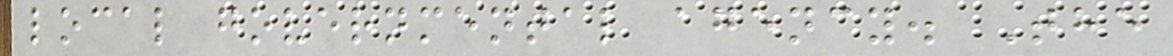local governmental agency. The
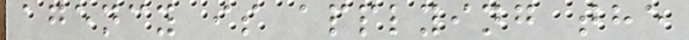agency is applying the
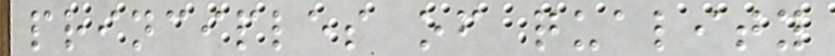principles of quality
